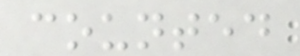counted
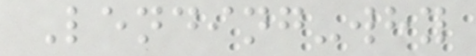Lending-why
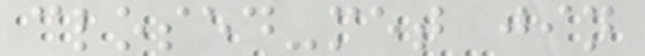closed-met jin
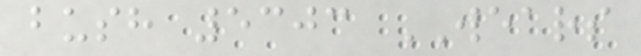bush 5303 WEARS
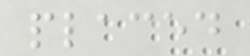placed
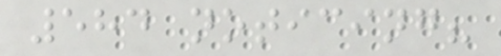584 noticing?
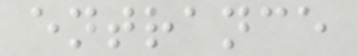entrance
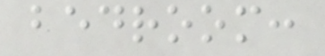bedroom:
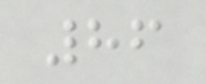86
